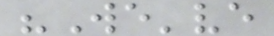"We've
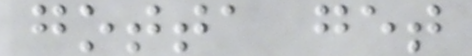gotta get
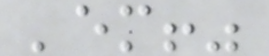'em!"
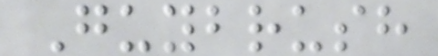Guybrush
